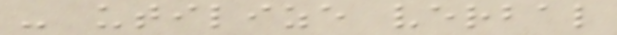- utilize verbal
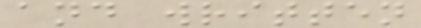and written
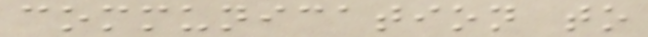communication to
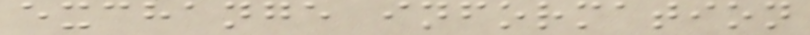exchange information
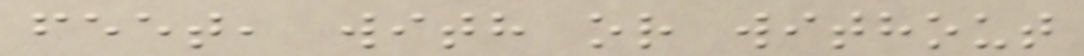feet, with or without
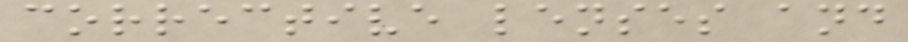corrective lenses and
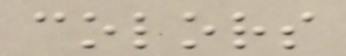colors
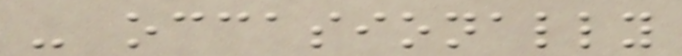- occasionally
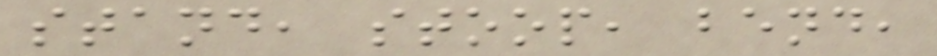stand, stoop, bend,
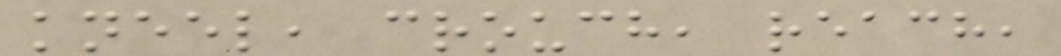kneel, crouch, reach,
